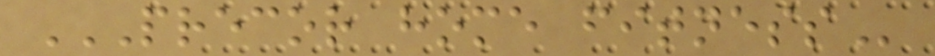PRECOR HOME FITNESS
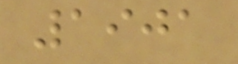1901
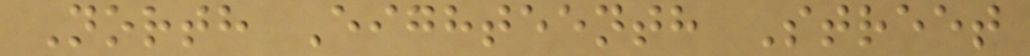North Eighteenth Street
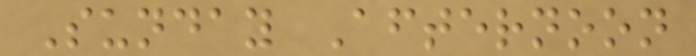Sunday Afternoon
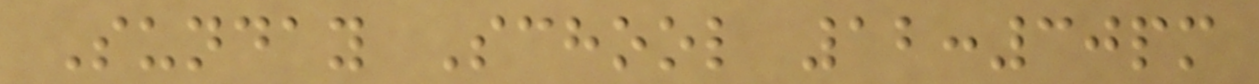Sunday School 12:30pm
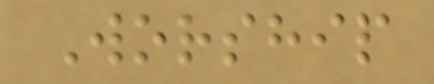Worship
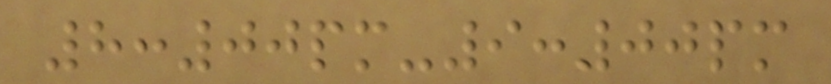8:00pm-9:00pm
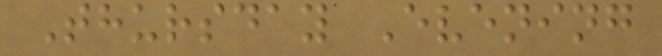Thursday Evening
